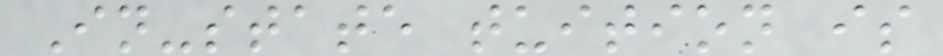In-state tuition is
